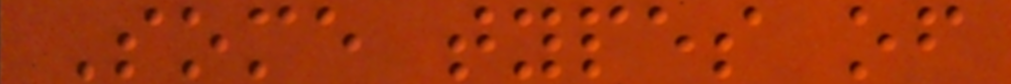Some types of
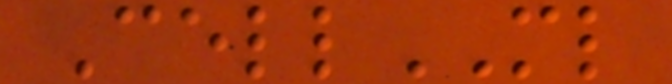CellML
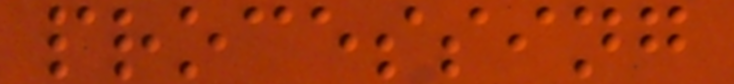processing
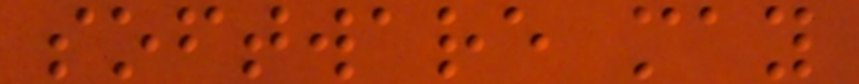software may
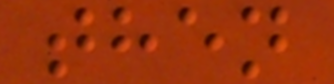then
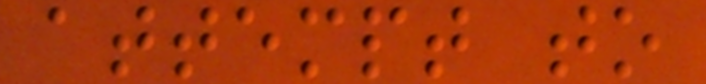attempt to
